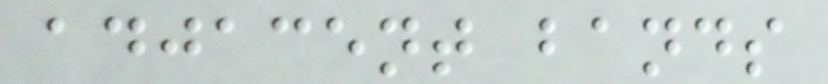adjacent bands
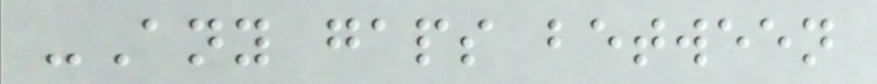-Any gaps between
